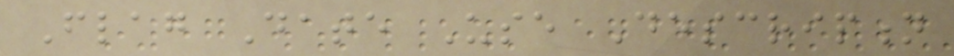Flag Date Use Description
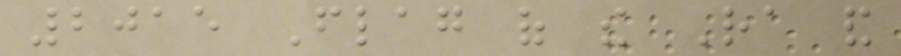2015 Flag of the Ra and
